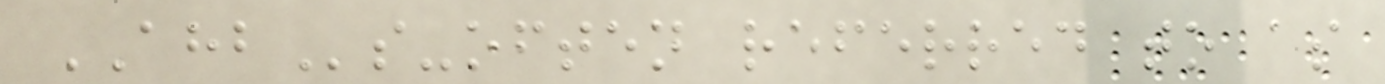AHBs-often referred to as
